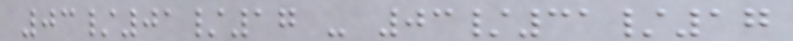03/01/17 - 03/31/17
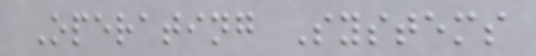Operating Systems
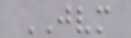JVM
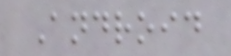Android
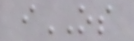iOS
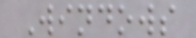Windows
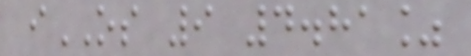iOS 9 4.81%
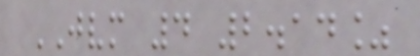JVM 4 2.14%
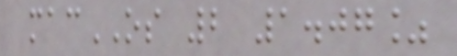macOS 2 1.07%
